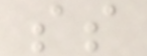ss
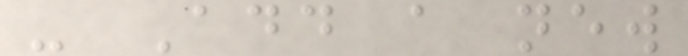- Add a new
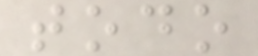todo
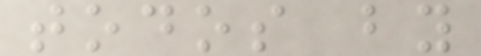todos by
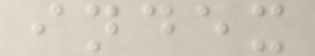index
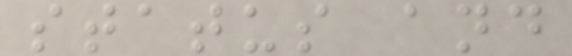status and
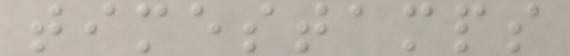timestamps
